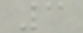3
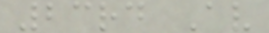23rd Av
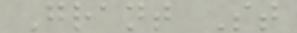Grant St
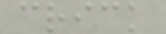crick
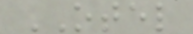OTEL
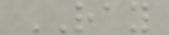RAY
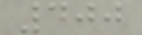400
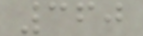360
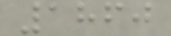1860
